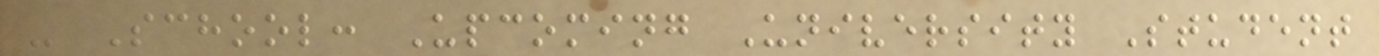- School: Upcoming University Student
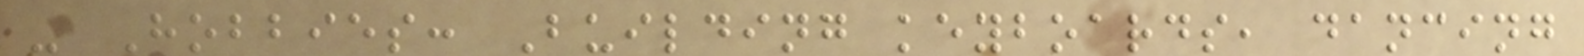- Hobbies: Building keyboards, dancing
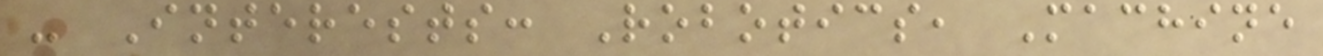- Interests: Robotics, Machine
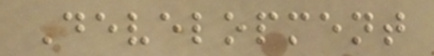Development
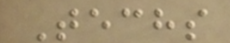Techs
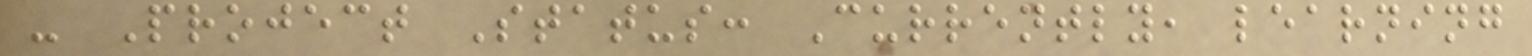- Project Status: Currently, learning
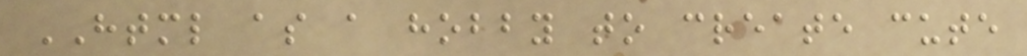HTML as a hobby to create cute
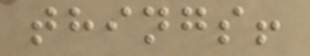things!
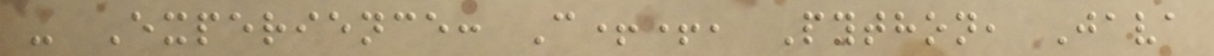- Experience: C++, Python, Java
